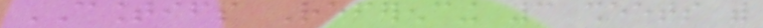COUNTIFS Referencing 3 sheets with
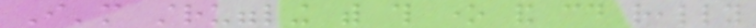I'm struggling with this one and could really
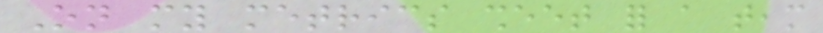On my metrics sheet for a team
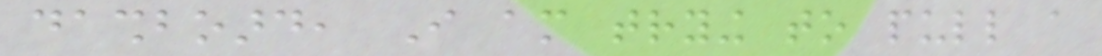dashboard, I am trying to pull a
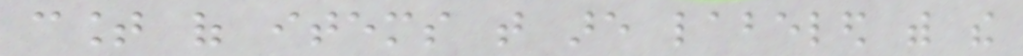count of items that are labeled with the
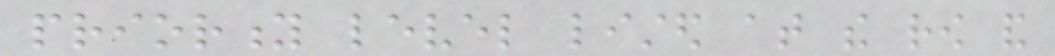priority level listed at the row and
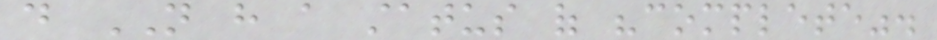do NOT have a status of "complete".
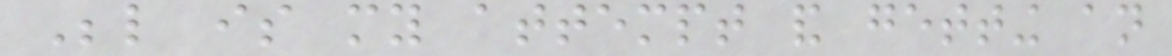Below is my attempt and getting an
